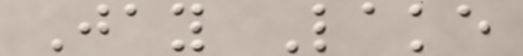Jay Lake
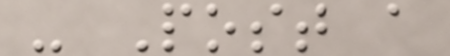- Post a
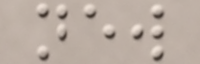new
